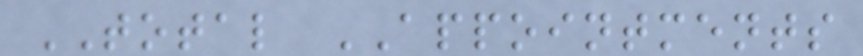TOTAL APPOINTMENTS
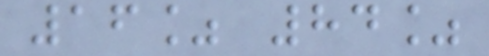16% 84%
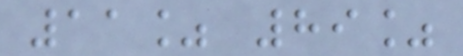11% 89%
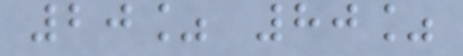20% 80%
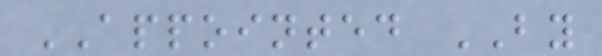APPOINTED BY
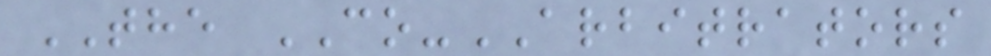THE CO-ARBITRATORS
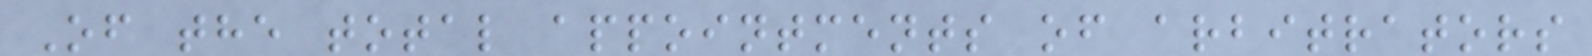Of the total appointments of arbitrators
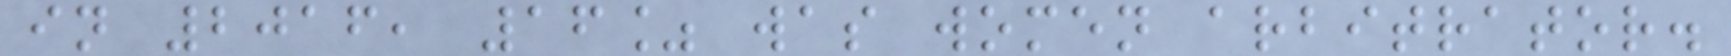in 2016, 16% was women arbitrator.
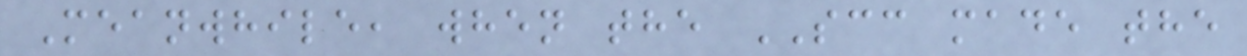Meanwhile, when the SCC made the
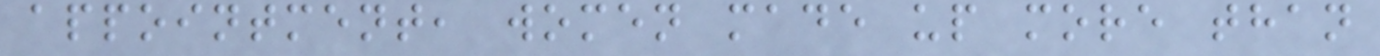appointment, women made up more than
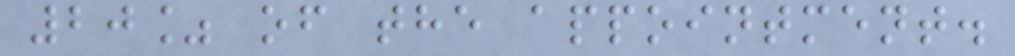20% of the appointment.
